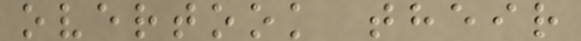overtook their
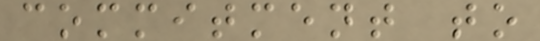commitment to
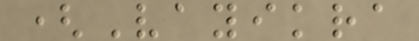(Vayikra
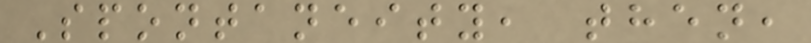Spontaneity, then,
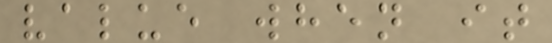value when it
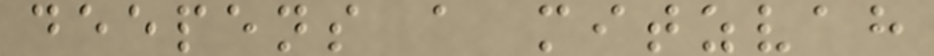deepens a mitzvah
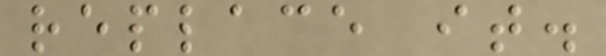replace it.
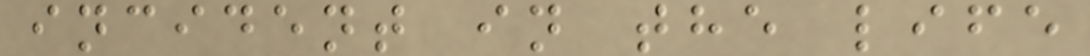incident in the life
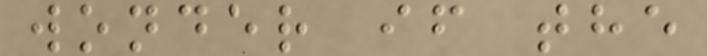wonder if the
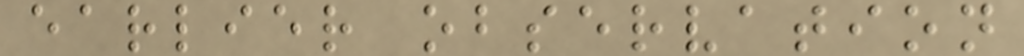earlier observation
